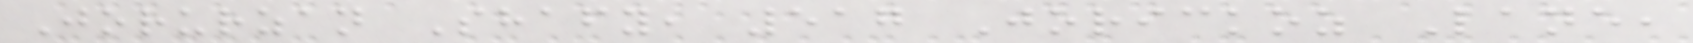Jorurzan Shafy, 517 Jorickoz Lane,
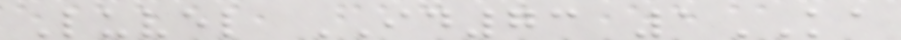Luvel ID73 1KA
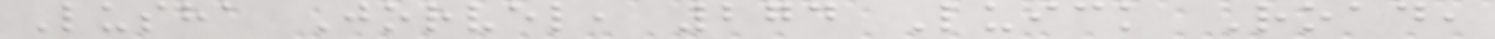Lusha Jorvel, 274 Luick Road,
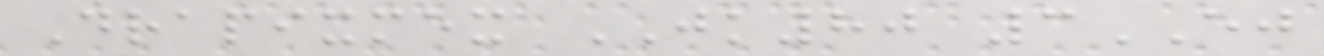Drapixmex JK80 3EJ
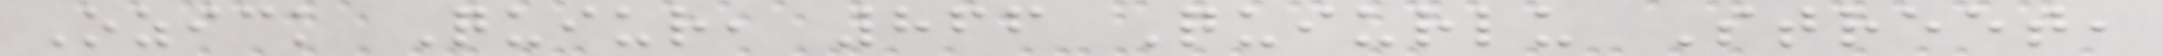Ozick Quiur, 866 Quiurlu Street,
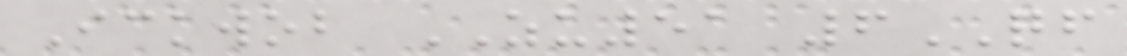Ickwob ZU51 6QF
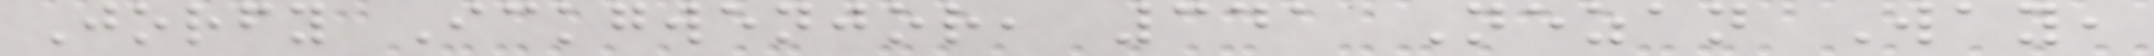Jorfy Ickgwenjor, 341 Nezan Way,
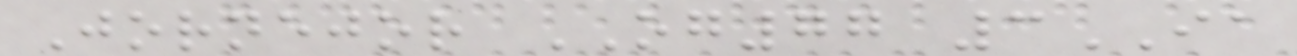Jornejor OG77 3IA
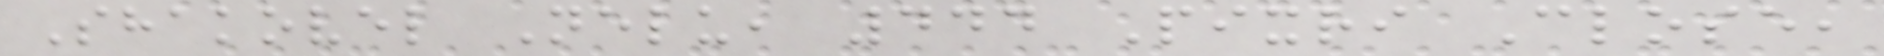Shakovel Nelu, 444 Pixri Close,
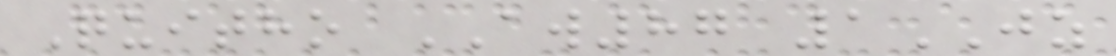Quitho AW87 1JZ
